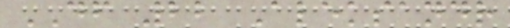DF 22 Aleksandr
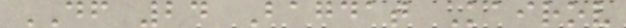DF 24 Bagdat Kairov
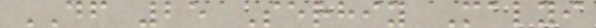DF 25 Serhiy Malyi
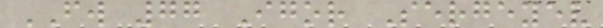FW 77 Igor Sergeyev
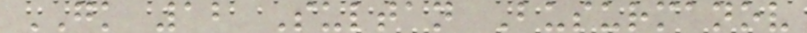GK 12 Sultan Busurmanov
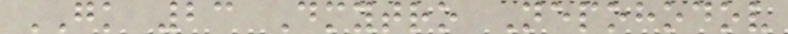GK 23 Dmytro Nepohodov
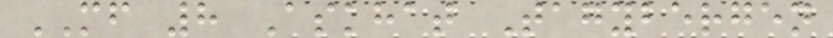MF 8 Askhat Tagybergen
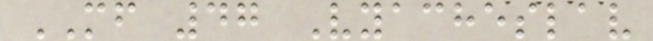MF 47 Vyacheslav
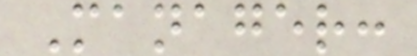Manager:
